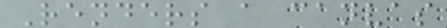Renders a canvas
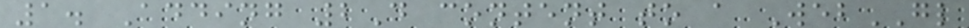1. Adding 2D content to a WebGL
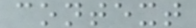context
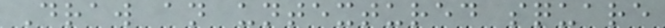Draw an untextured square
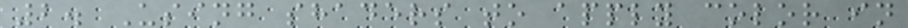2. Using shaders to apply color in
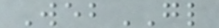WebGL
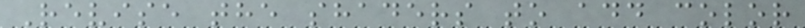Revise the shaders to add color
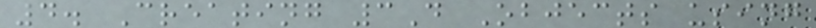4. Creating 3D Objects using
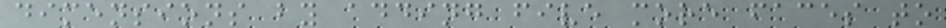dimensions by adding five more faces to
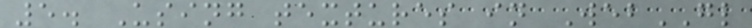5. Using textures in WebGL
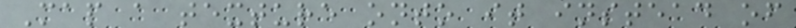Map a texture onto it instead of
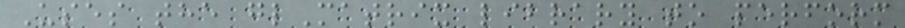Uses the glMatrix library to perform
